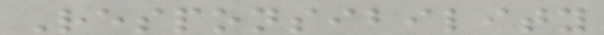Responsibility
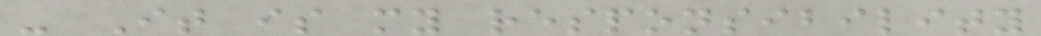- It is my responsibility
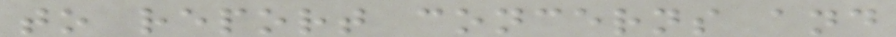to report concerns and
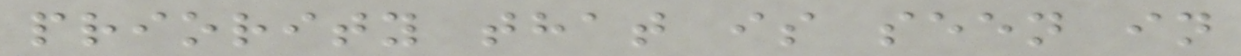priority that is seen in
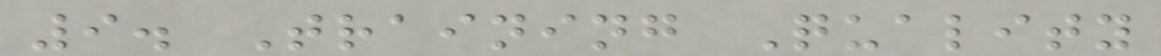9. Training Quality
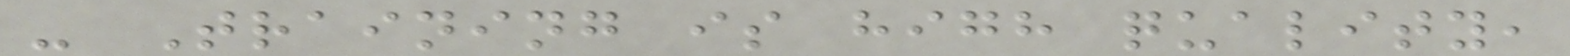- Training is high quality,
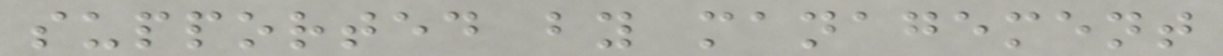supported by management
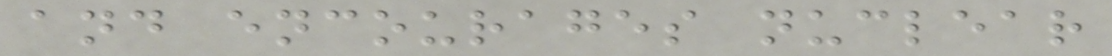and encourages nuclear
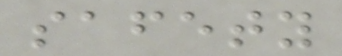safety
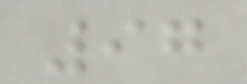97
